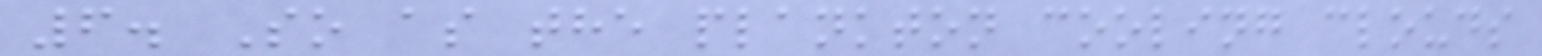6. So as the plankton cooling clouds
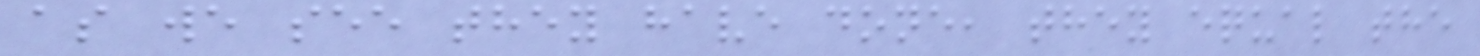as we see they have done, they equal the
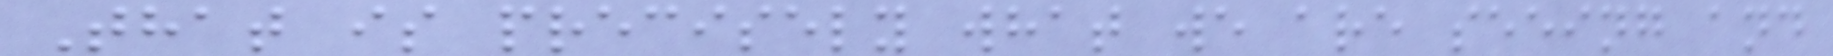That is precisely what we are seeing and
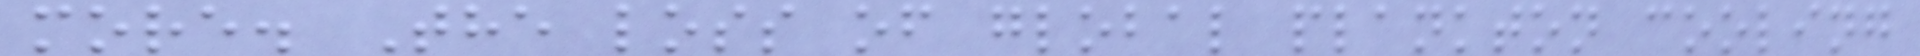more. The loss of global plankton cooling
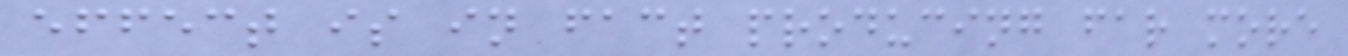effect is in fact producing far more
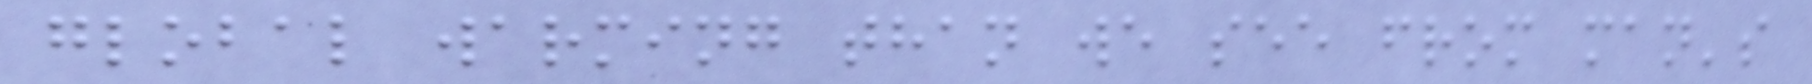global warming than we see from man's
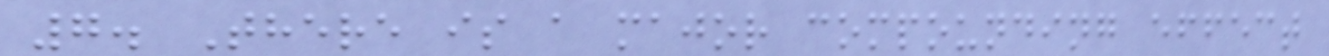7. There is a major compounding effect
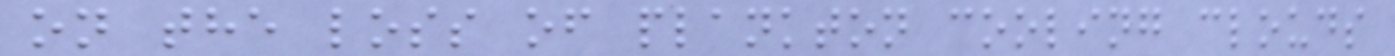on the loss of plankton cooling clouds
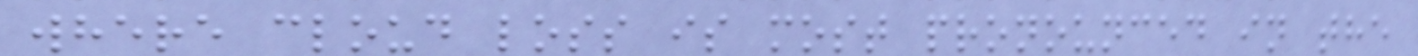where cloud loss is most pronounced in the
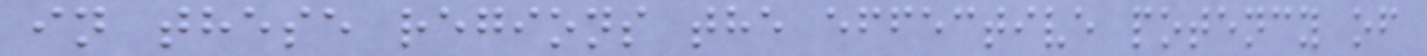in these regions the effective potency of
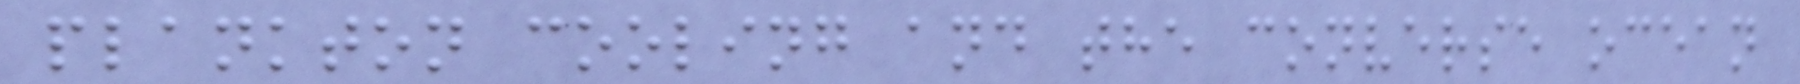plankton cooling and the converse ocean
